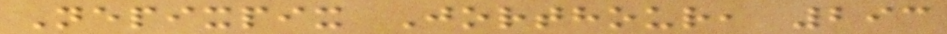Nepixpix Jorthour, 293
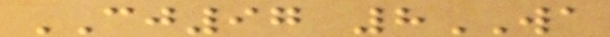CJ97 8WA
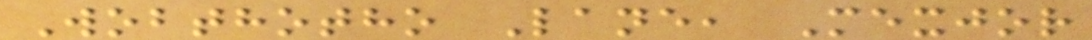Wobthotho Lane, Mexjor
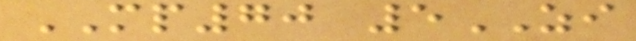MP70 5ZI
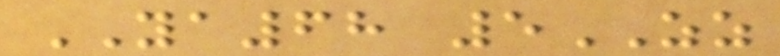YA68 5ZZ
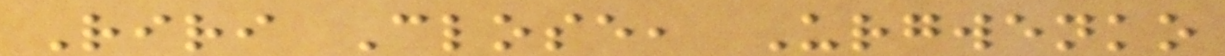Riri Close, Urgwenko
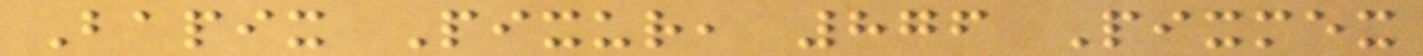Bapix Pixur, 876 Pixmex
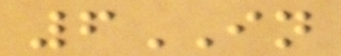6IN
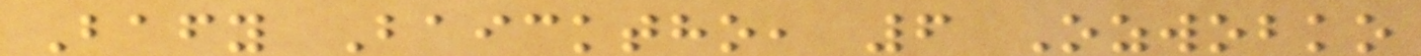Bafy Baicktho, 6 Ozwobko
